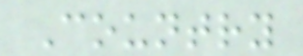Country
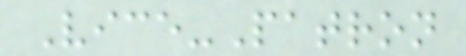Vice-Patron
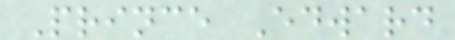Prince Edward
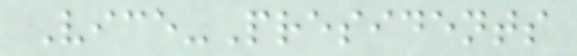Vice-Presidents
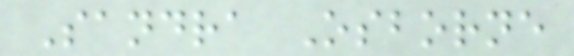Sandra Osborne
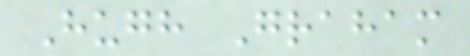Hugh Graham
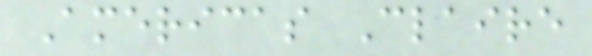Americas Claire
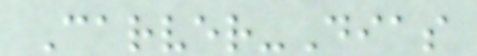Carver-Dias
